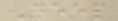Deep
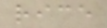rice
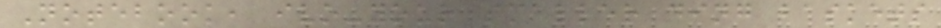Notebook, ivo-your smaller ding baskets
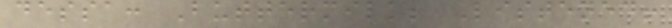dessa: Buttermilk; Listened!
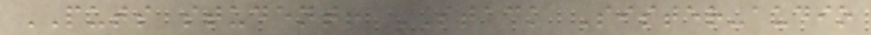PUTS student! STACK Sister-audio
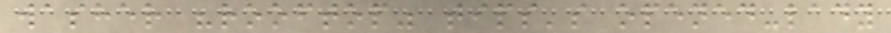washer "rooftop" tips's opened-lady
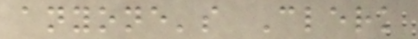anyone's Clerk
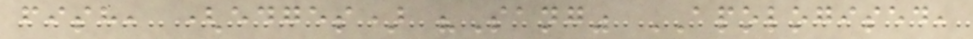fish, (edges) "Sang" APOLOGISED,
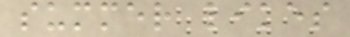summer likes
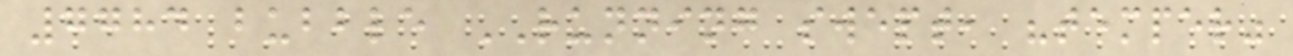7784 bubble RUNNING swept, "temper"
